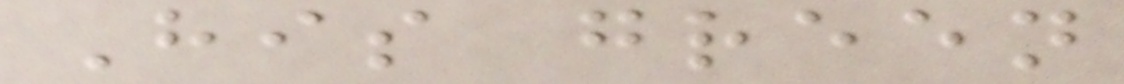His green
